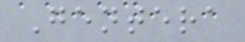Gentera
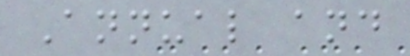Annual and
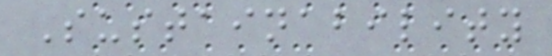Sustainability
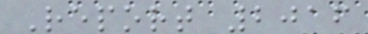Report 2016
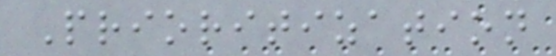Prioritization
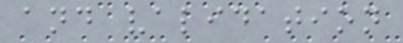and validation
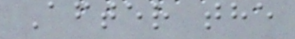After the
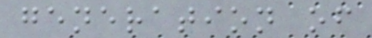generation of
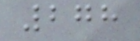278
